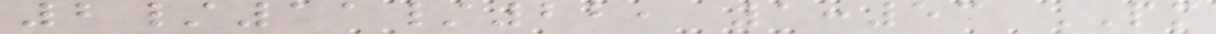2/11/22, 1:53 PM
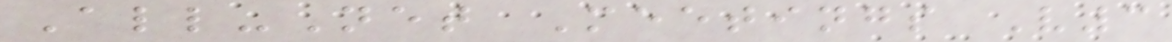All-Net Meetings V3
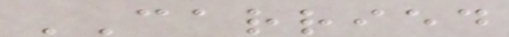CARRIED
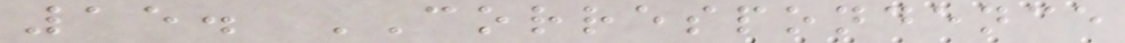15. CORRESPONDENCE
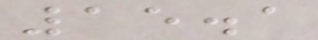15.1
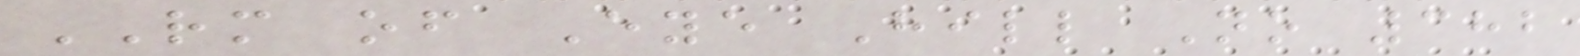RM of Eye Hill No 382
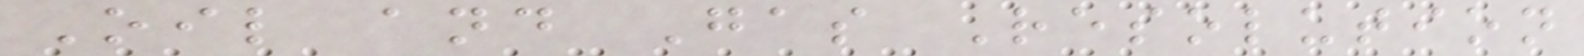Oil and Gas Resolution
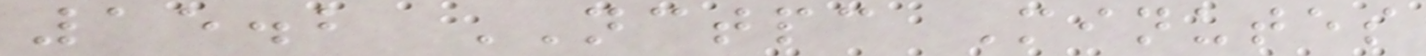15.2 NCTPC Minutes
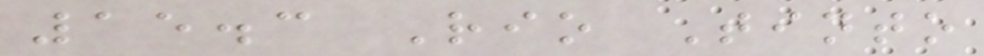15.3 Rio Tinto
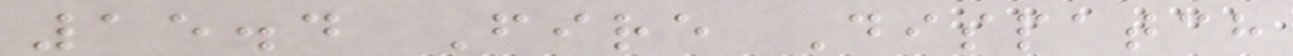15.4 Fire Dispatch
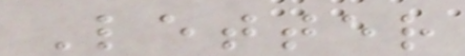Letter
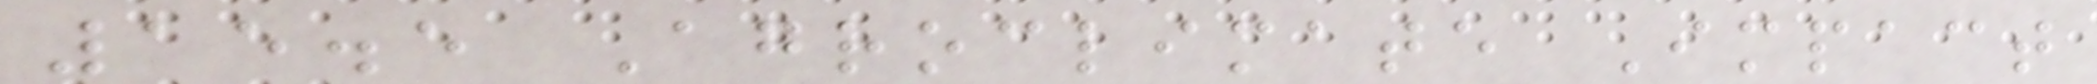15.5 Agroclimate Impact
